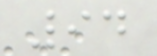94
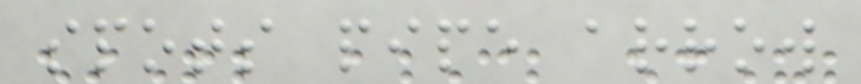spots pipe arrow
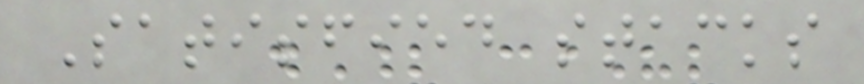Satisfied stacks
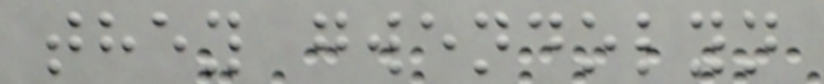they gwendolyn
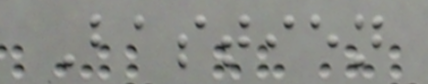Bastien
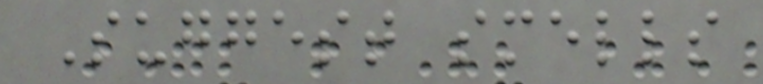Suggest smells
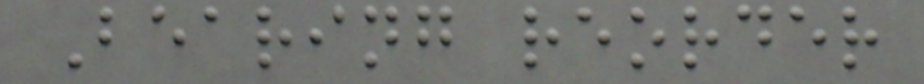Bearing reorder
